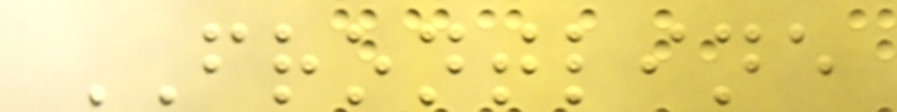FRONTLINE
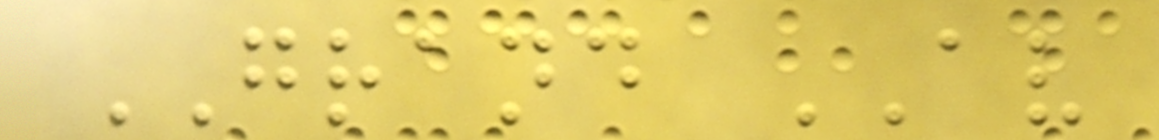GRAND AV
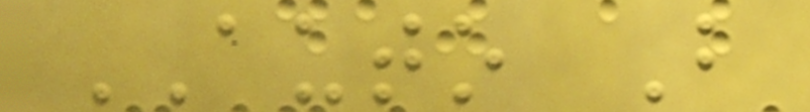AUTO B
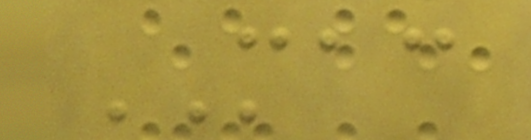MAC
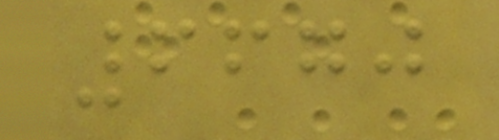6670
